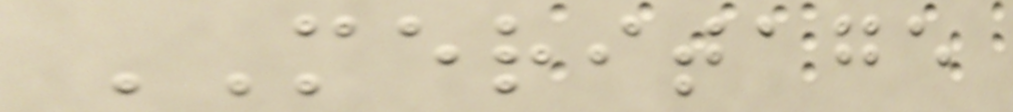MERITAGE
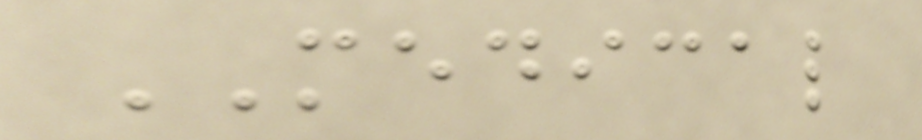MEDICAL
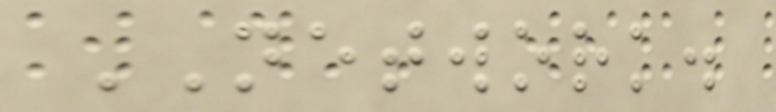NETWORK.
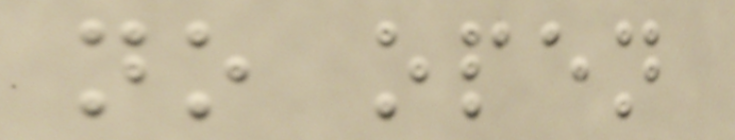no open
